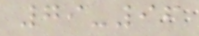79-96
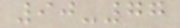90-77
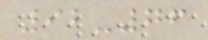92-76
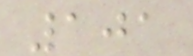101
